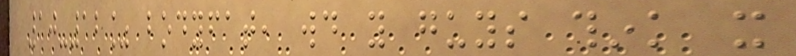10-12% bodyfat, would you guys think it
